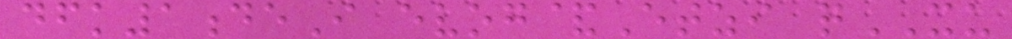dfk1deI evog&Etzi qXU
